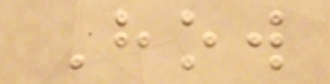How
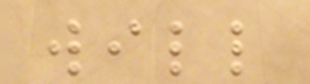will
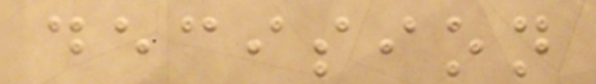decision
